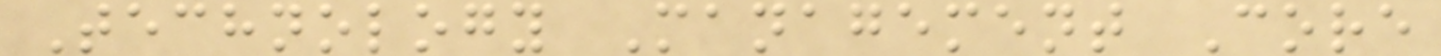Technology Management Core
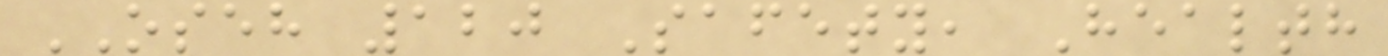OSEH 120 Safety, Health
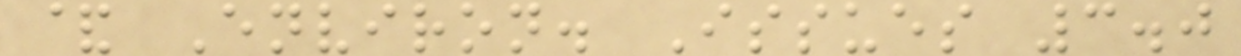& Environ. Issues 3.0
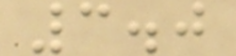3.0
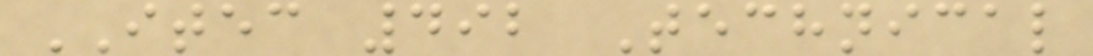ITEC 492 Technical
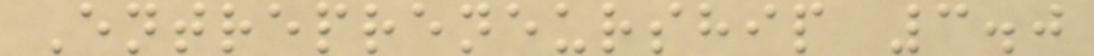Entrepreneurship 3.0
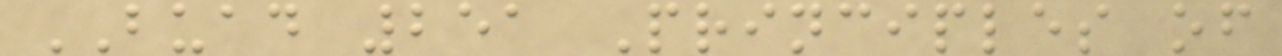BUAD 251 Principles of
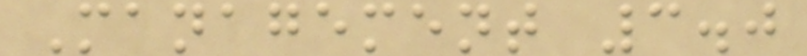Management 3.0
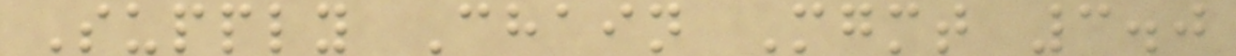Supply Chain Mgmt 3.0
